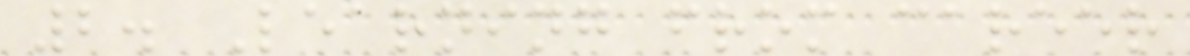2. Learning from career
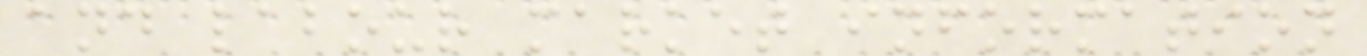and labour market information
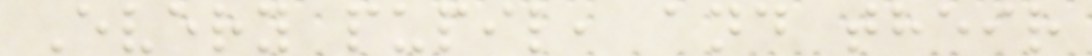Every pupil, and their
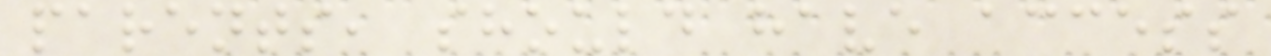parents, should have access
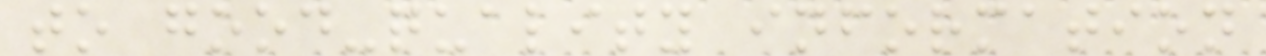to good-quality information
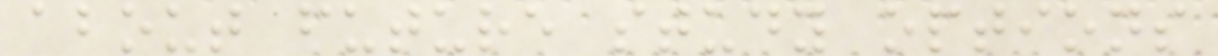about future study options
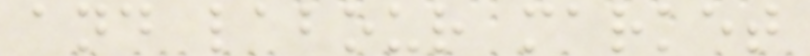and labour market
